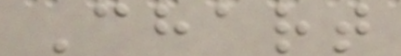Chart
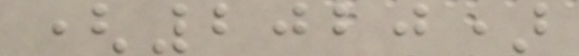(2020)
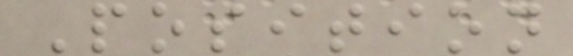Position
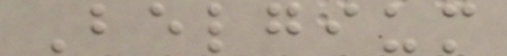Belgium
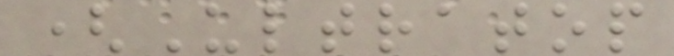(Ultratop
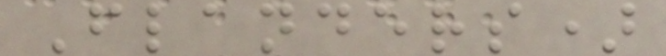Flanders)
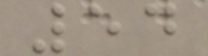54
